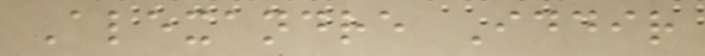Alexandre Iddir
